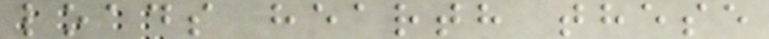loads hearth these
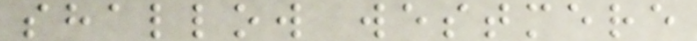shallow westmere
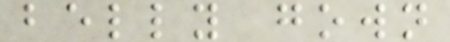belly gown
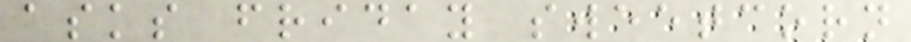asks friday sweetcorn
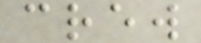crew
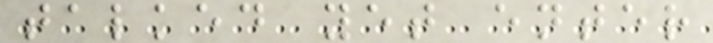talked yet enter
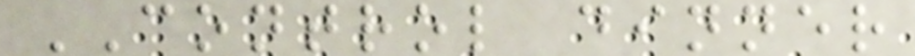CONTROL dinner
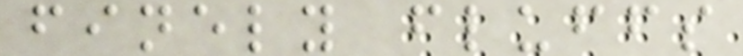finely fluffs
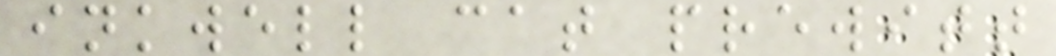inkwell cat prewitt
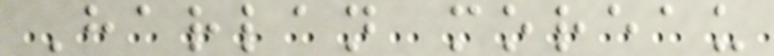Harlan moreau
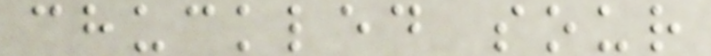chuckled sour
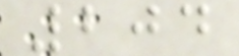204
